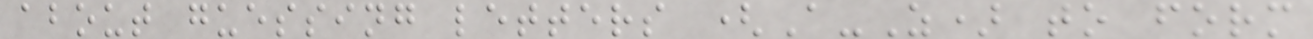about guessing letters (A-Z) to form
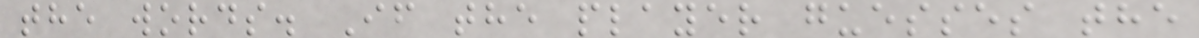the words. If the player guesses the
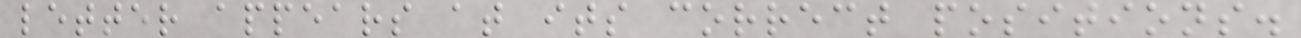letter appears at its correct positions.
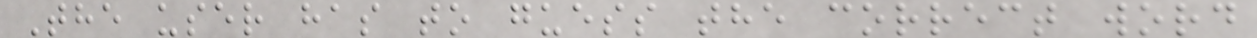The user has to guess the correct word
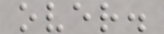over.
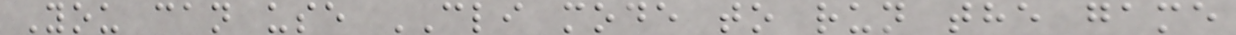You can use CLI mode to run the game
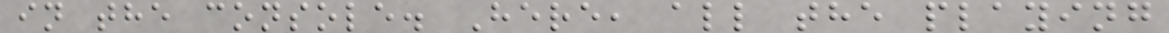in the console. Here, all the playing
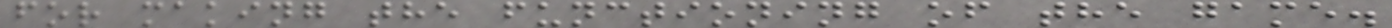for making the functioning of the game.
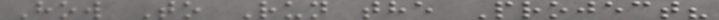How To Run the Project?
